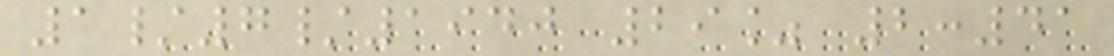1/7/1940 29% 2:41
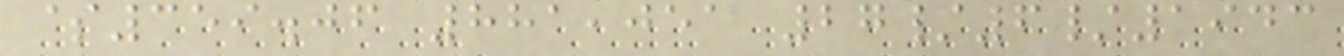$359.06 881,051 27/6/1943
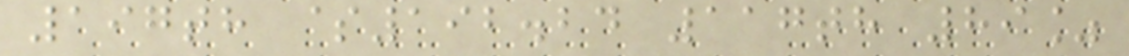197th $192.24 117th 89%
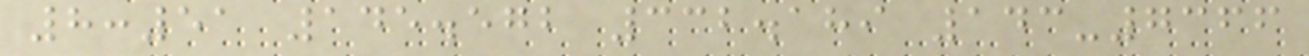8:51 145.572 332.189 143-7366
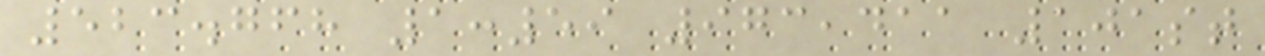523.768 1:59 973,411 101st
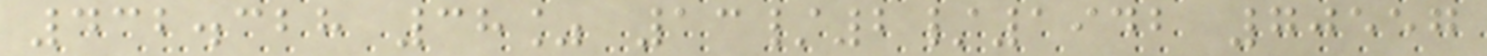432.328 38% 13/2/1942 70557
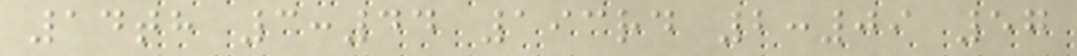14th 3:44 193rd 2:09 57
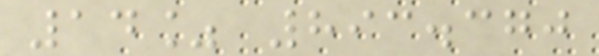14% 893.370
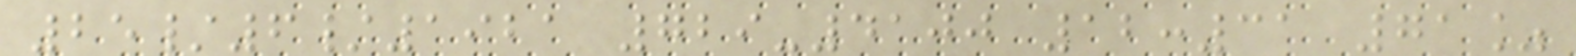25/6/1921 729-4100 12:31 71%
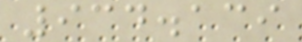934.139
